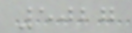5027
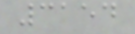3154
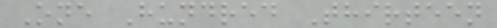One Hundred Thirteen
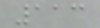113
